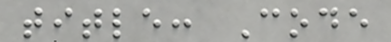title: Code
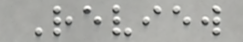Review
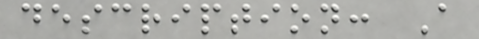description: A
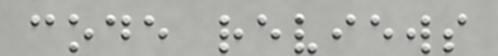code reviews
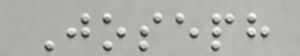Joseph
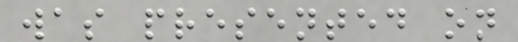was presented on
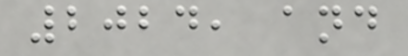2024, and
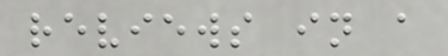reviews in a
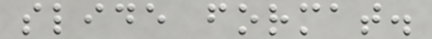slide format.
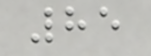85
